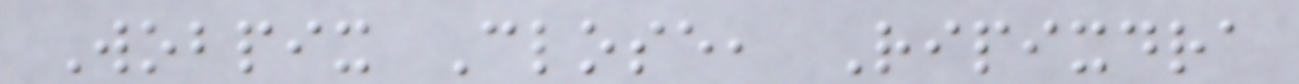Wobpix Close, Ripixdra
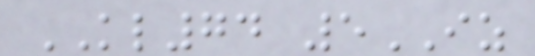KL74 5IZ
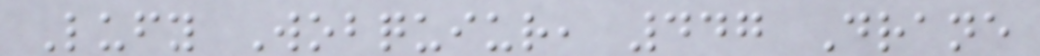Lufy Wobquiur, 447 Drane
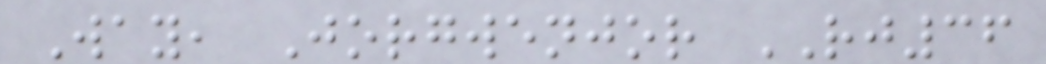Way, Jorgwenjor RJ36
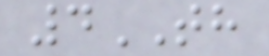4TH
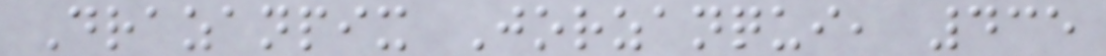Drazanpix Jorzanqui, 435
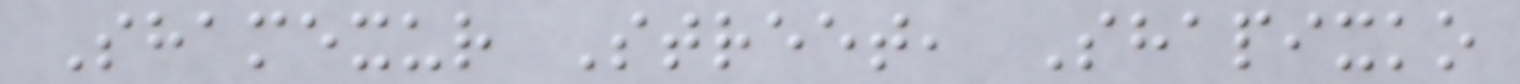Shamexur Street, Shapixko
